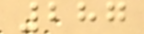287
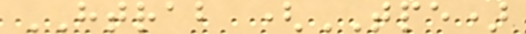HTRAB (TPE)
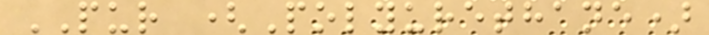PUR (Polyurethane)
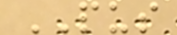PUS
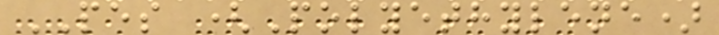PES (Polyethylene)
